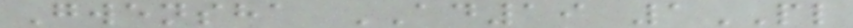Gwensha AD19 1PL
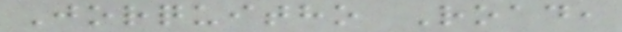Jorquitho Road,
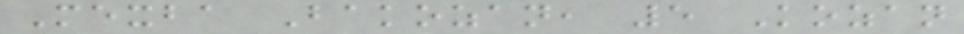Mexba Bakozan, 5 Kozan
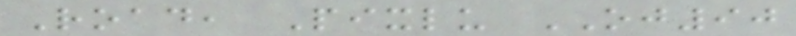Road, Pixlu OJ90
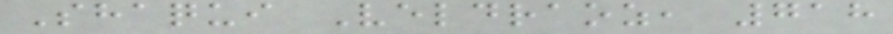Shaqui Veldraoz, 718
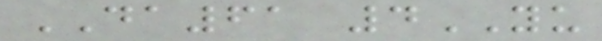DA61 4YU
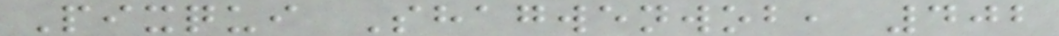Pixqui Shagwenwob, 402
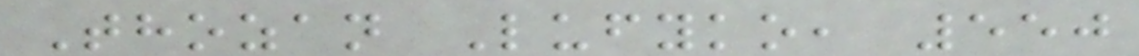Thozan Lufyko, 550
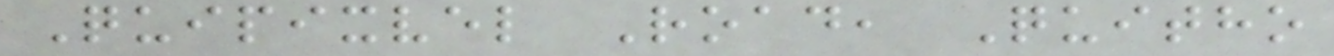Quipixvel Road, Quitho
